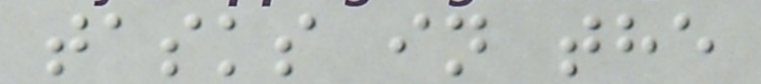tasks in the
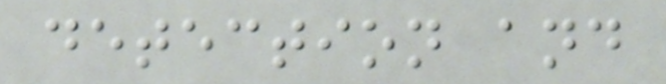detection and
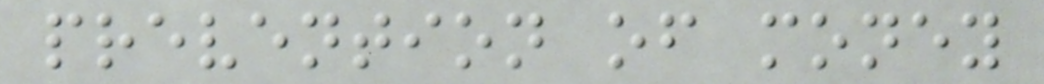prevention of money
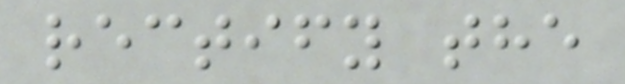rectify the
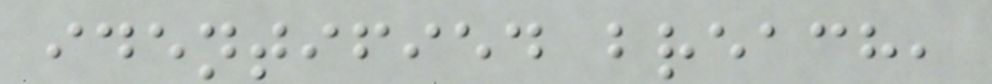identified breach,
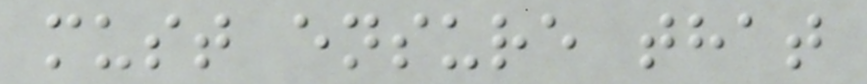must ensure that
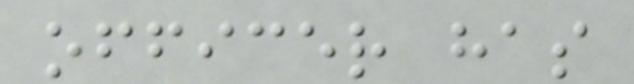officer has
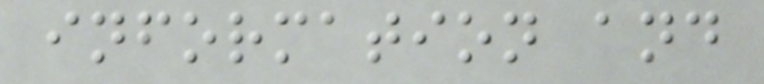information and
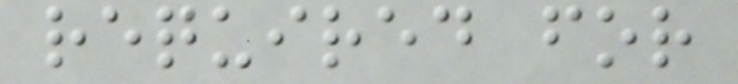required for
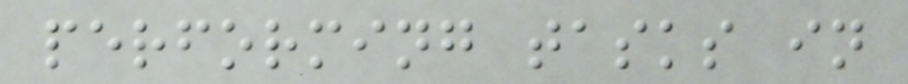performing tasks in
